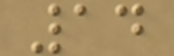14
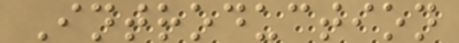Introduction
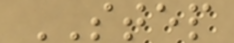STEP
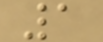1
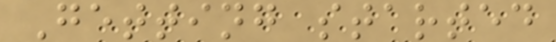Getting started
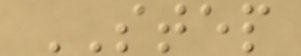STEP
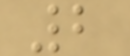2
